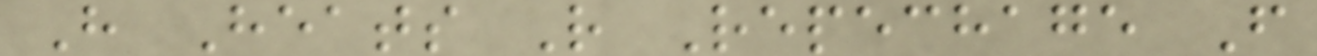H Heats R Repechage F
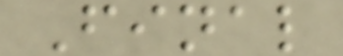Final
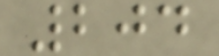204
